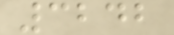3242
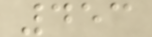453
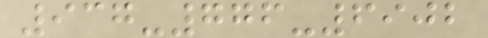937-776-6902
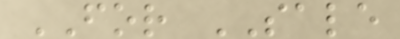FOR SALE
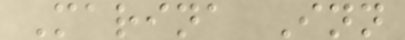Marina Inn
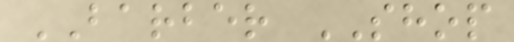BARBER SHOP
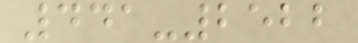441-2522
